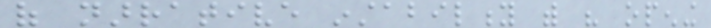of narrative instability with his opening
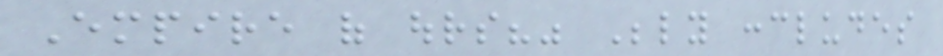Empire of ours?" Bely concludes
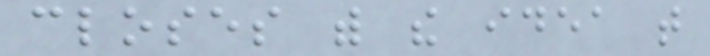closes with the idea that
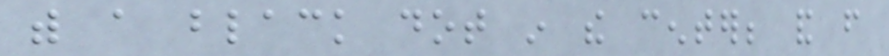with a black dot in the center; and from
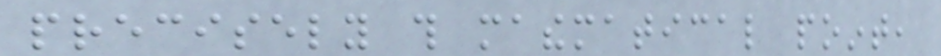precisely this mathematical point,
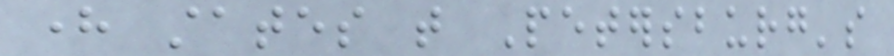here states that Petersburg's
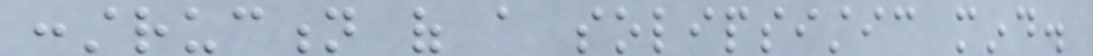construction of a solipsistic mind.
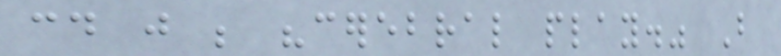could just be "cerebral play." But
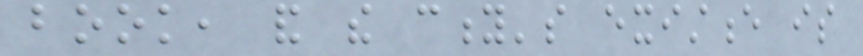book, and the city's existence is
